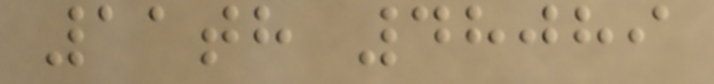11th 48089
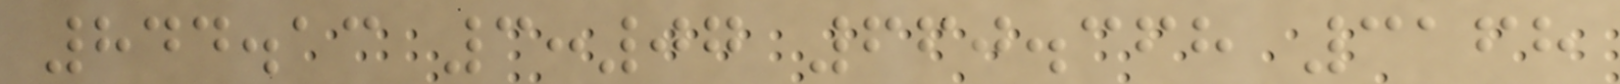844.13 3:07 660.368 3168
